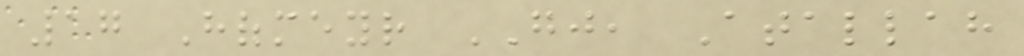17 Hofmeyr GJ, Atallah
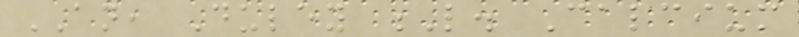AN, Duley L. Calcium
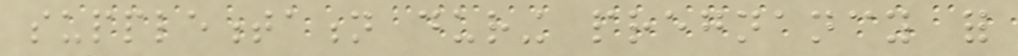supplementation during pregnancy for
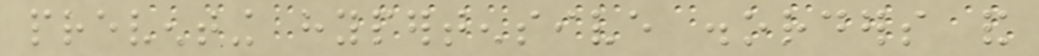preventing hypertensive disorders and
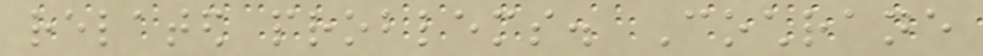related problems. Cochrane
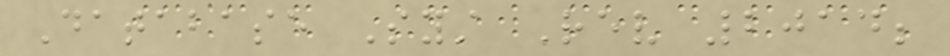Database Syst Rev 2014;
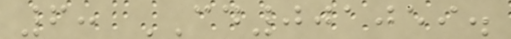6: CD001059.
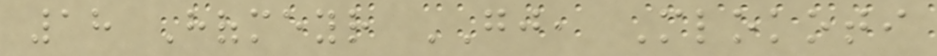18 Hofmeyr GJ, Mlokoti
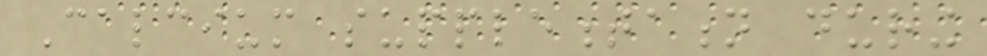Calcium supplementation during
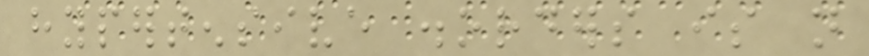hypertensive disorders is not
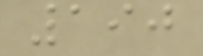190
